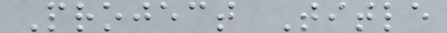Project Title
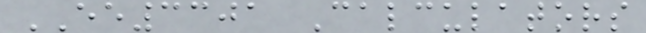EE3301 Calculators
